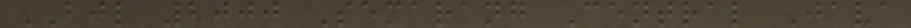BJL 2000 Semarang Central Java
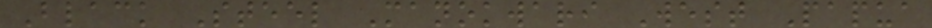Black Steel Manokwari West Papua
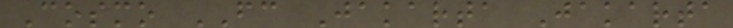Cosmo FC Jakarta Jakarta
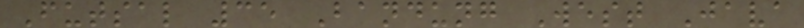Futsal 35 Bandung West Java
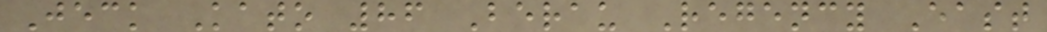Jeck Kato 86 Berau Regency East
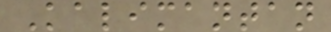Kalimantan
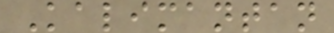Kalimantan
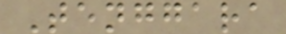Tenggara
